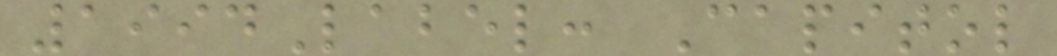1994Label: Capitol
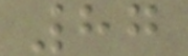87
